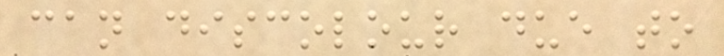can discolour due to
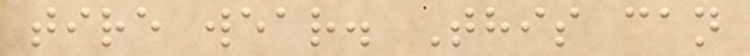tire wear. This can
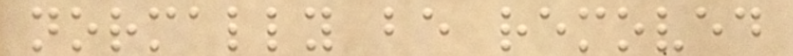normally be removed
